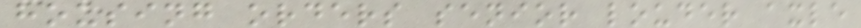housing orders senior louder axle
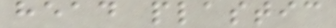head plastic
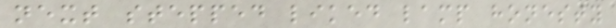next stepped liked lamp honesty
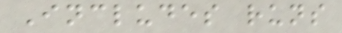Includes runs
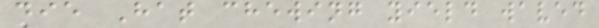die Hat chewing yield waved
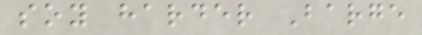soy harder Barge
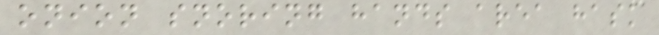onion snoring hands area hask
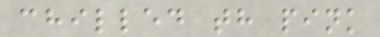chilled th pink
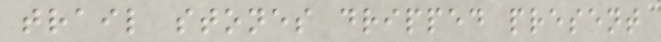trail stones dripped present
